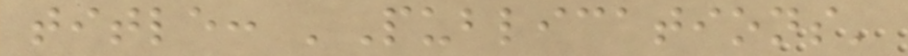title: 'Publications'
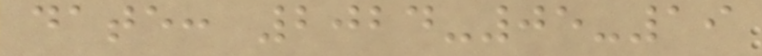date: 2024-05-19
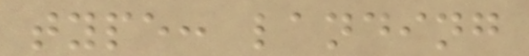type: landing
